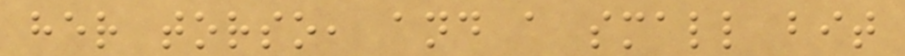her torso, and a small bit
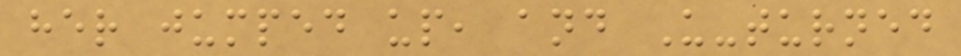her jumped up, and U-turned
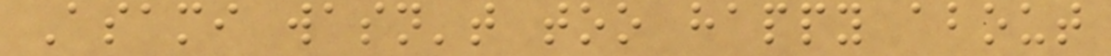Asami wasn't too happy about
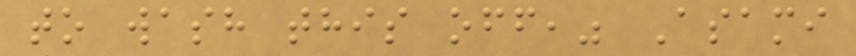to wash this off," Asami
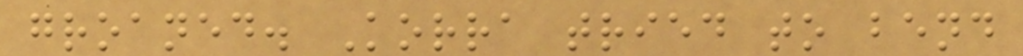groaned. Korra tried to bend
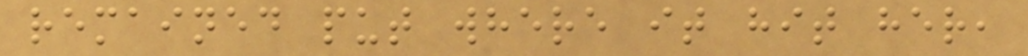remained put where it hit her,
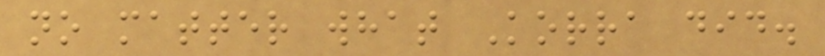no matter what Korra did.
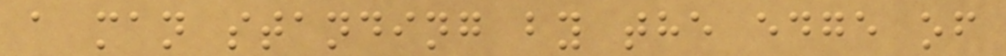a man standing by the edge of
